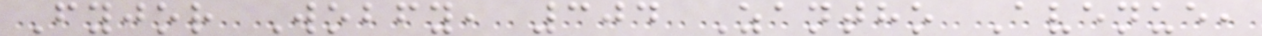Fyjor Wobfy, 304 Zantho Avenue,
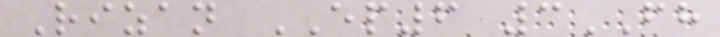Rizan EP6 3FH
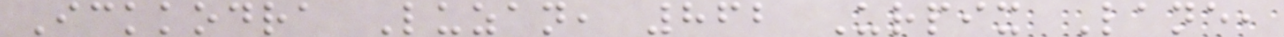Ickkodra Luzan, 862 Urpix Lane,
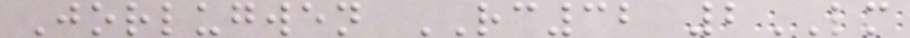Jorlugwen RC32 2LM
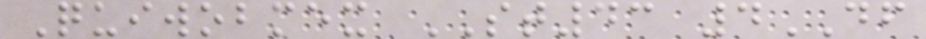Quiwobmex ST43 4DF
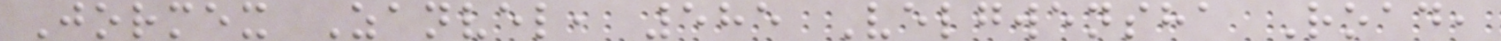Jormex Zanvel, 585 Velgwensha Road,
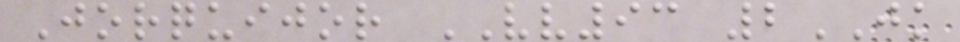Jorquijor VV93 2JK
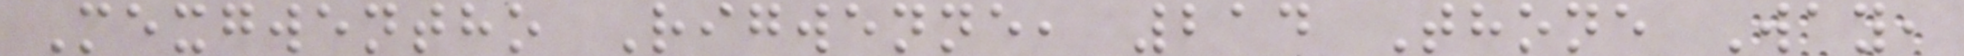Mexgwentho Rigwenne, 214 Thone Way,
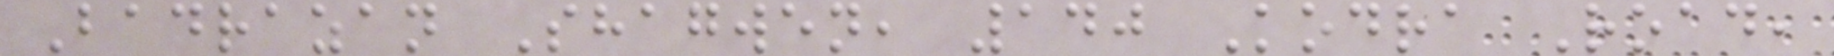Badrazan Shagwen, 140 Kodra Road,
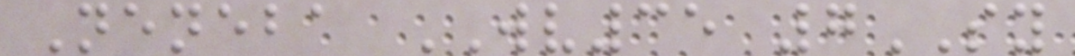Neneba WV35 7SY
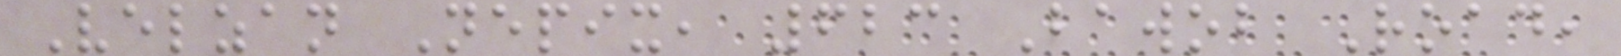Velzan Nepix, 623 Bawob Road,
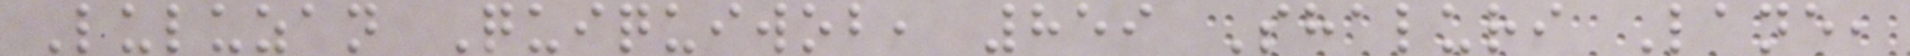Luluzan Quiquiwob, 859 Shaluri Lane,
